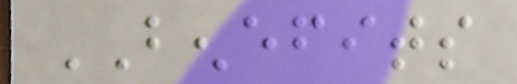BENEFITS
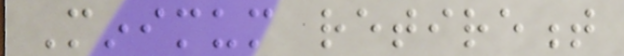Minimum retirement
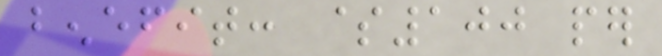benefit: $100 per
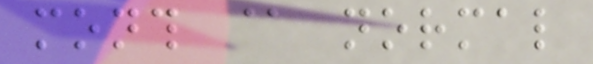month @ normal
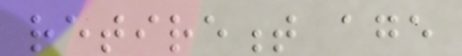retirement age
